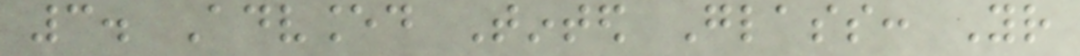3. Advanced Tinted Glass: Your
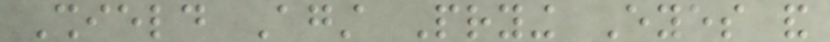Shield Against Prying Eyes and
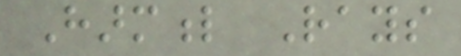Harmful Rays
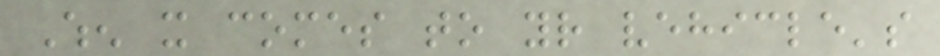When it comes to your vehicle's
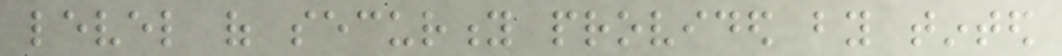level of security provided by tinted
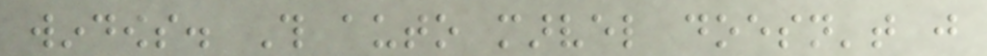windows. This auto marvel doesn't just
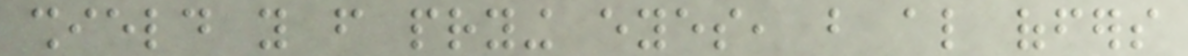shield you from prying eyes, but also offers
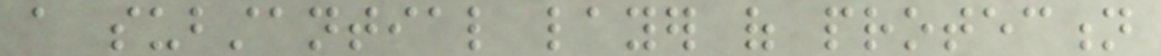a substantial layer of protection
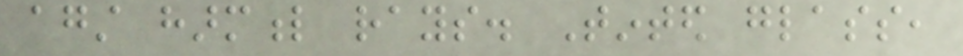against harmful rays. Tinted glass,
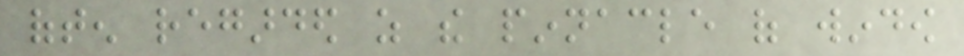often regarded as the pinnacle of window
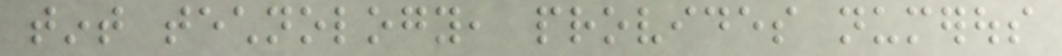tint technology, provides numerous
